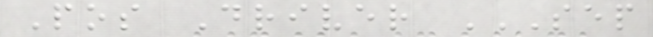Pos Driver SEP
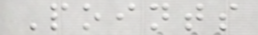Points
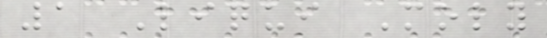1 Liqui Moly
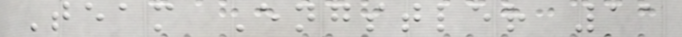Team Engstler 11
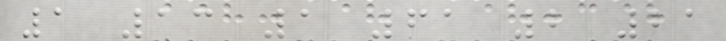1 13 1 61 2 21
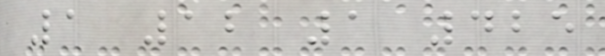1 12 1 425
